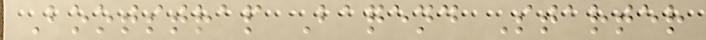Bootstrap Baqend Starter
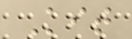Kit
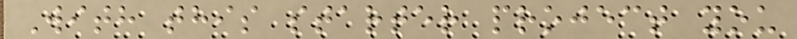With this starter project you
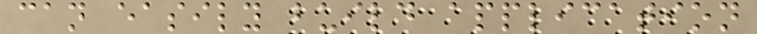can easily build application
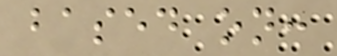based on:
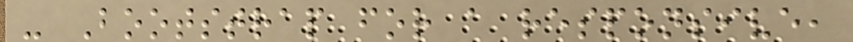- Bootstrap for a responsive,
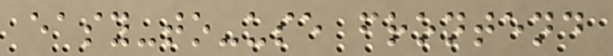easy-to-use frontend
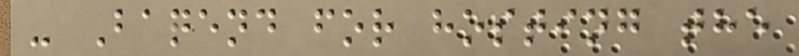- Baqend for hosting the
